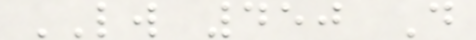LW 450 D
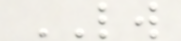LW
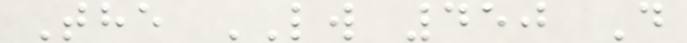The LW 450 D
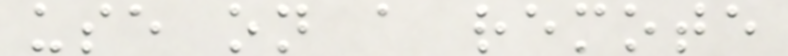use on a remote
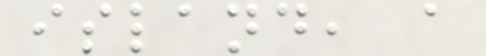island, a
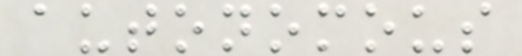autonomous
